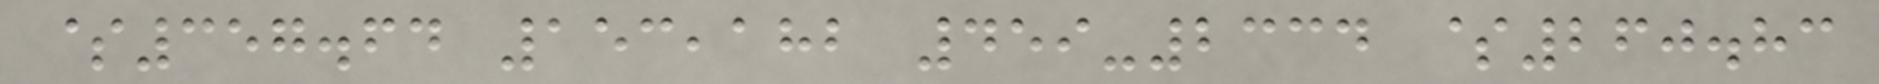$357.64 153,182 459-2334 $260.83
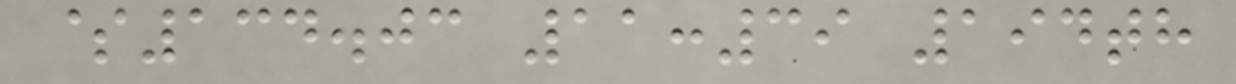$134.03 11:39 194th
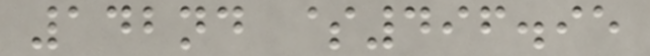142nd $496.95
